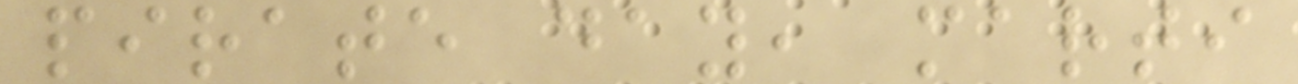pirate day, marti
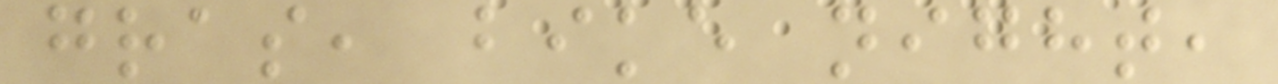gras, bike night,
